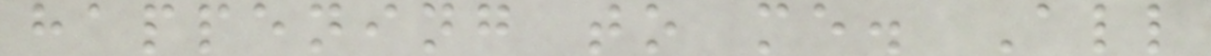happening to me. All
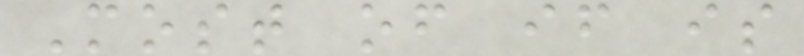Most of if is
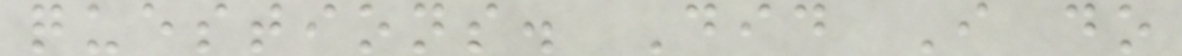questions. Did I do
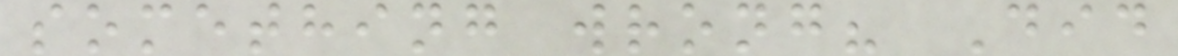something wrong? Did
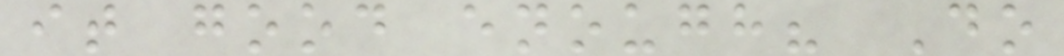it good enough? Do
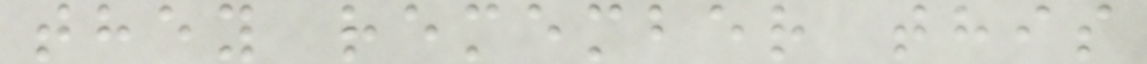they remember this
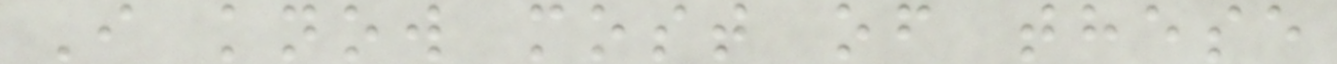I know most of these
